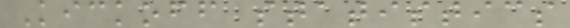Kickoff statistics
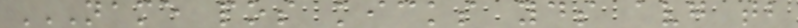NAME POS KICKS YDS AVG TB
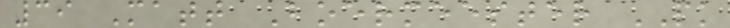39 Matt Boermeester PK
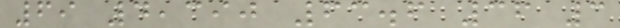69 4,390 63.6 36 3
